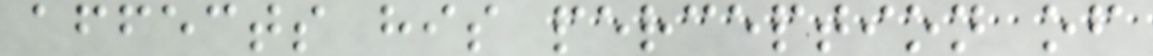affects his perception of
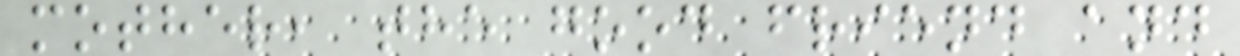mother, the good friend and
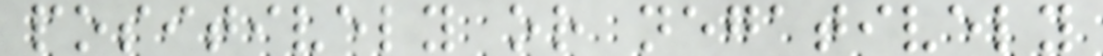positively or negatively
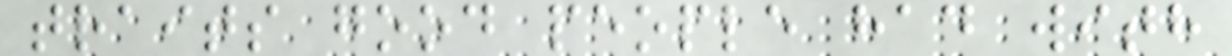traits good people had with
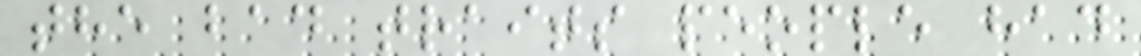the bad traits people had
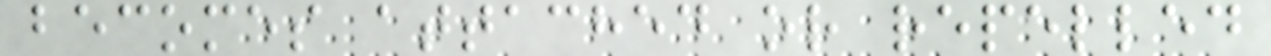becomes attached or repelled
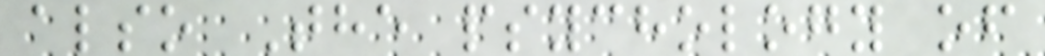also The psychology of
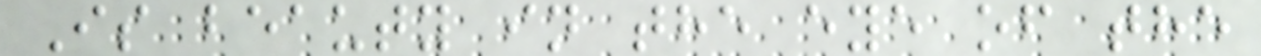Is beauty in the eye of the
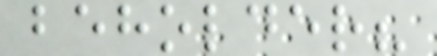beholder?
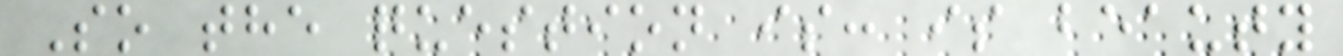So the question is: is beauty
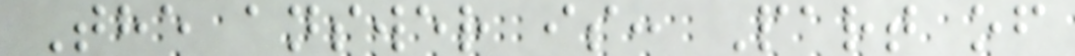The answer is: Part of
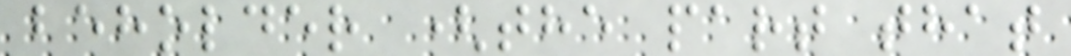beholder (the part that
